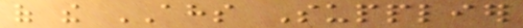of the AHS Supplier
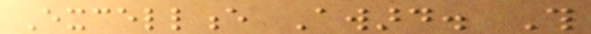Excellence Award. This
